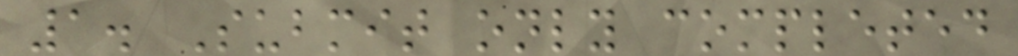1. Submit only completed
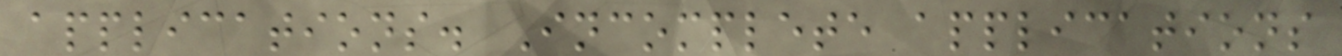applications. Incomplete applications
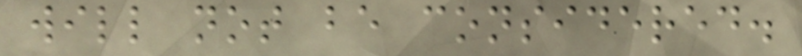will not be considered.
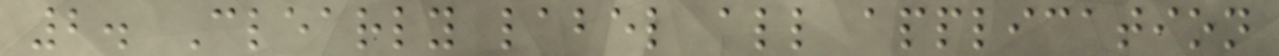2. Clearly label all application
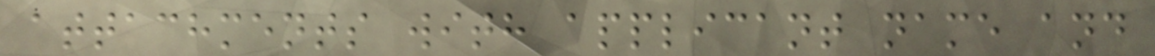attachments with applicant name and
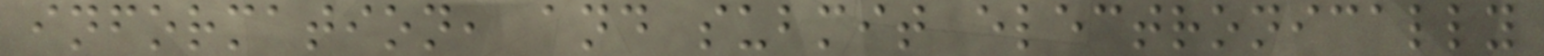information, and submit electronically
